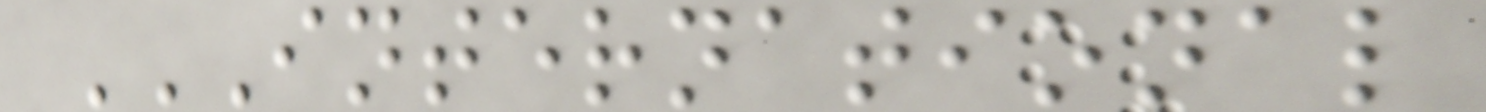INTERNATIONAL
